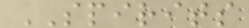SPIRITS
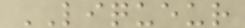LIQUEUR
